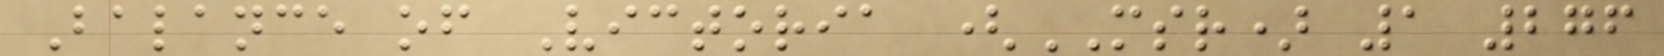Balance of Victoria (MSR) 1 276
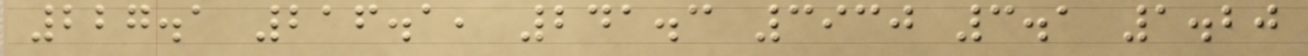227.1 216.1, 241.3 3930 3.1 1.20
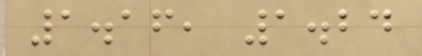1.16, 1.24
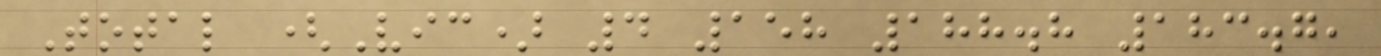Total (Vic) 4 158 188.8 183.7,
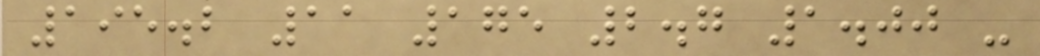195.2 11 175 2.7 1.00 -
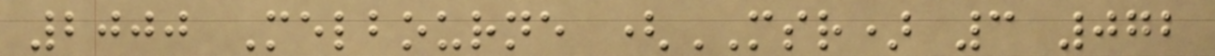2000 Melbourne (MSR) 3 072
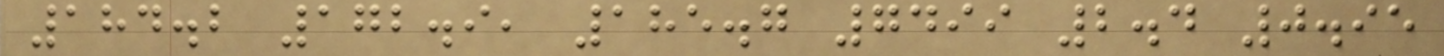184.2 172.9, 185.7 7499 2.4 0.95
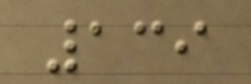139
